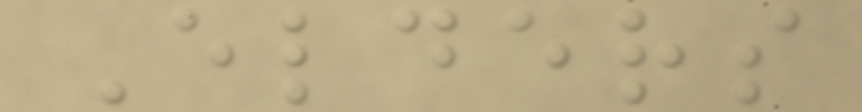Elders
